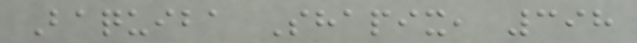Baquiba Shapix, 398
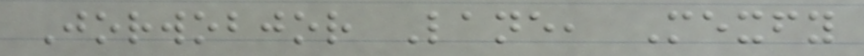Jorwobjor Lane, Mexfy
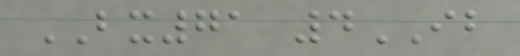BX71 4IB
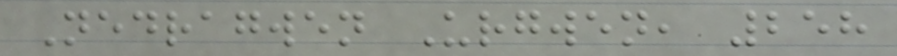Nedragwen Urgwen, 258
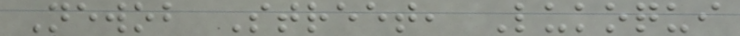Newob Street, Lukoqui
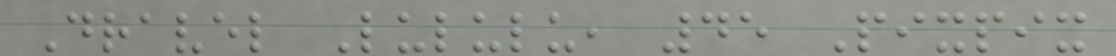Dravel Lululu, 45 Pixpix
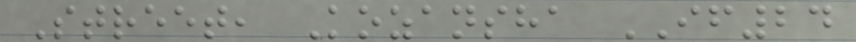Street, Kozansha IF24
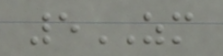5ZM
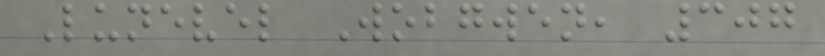Lunevel Wobgwen, 307
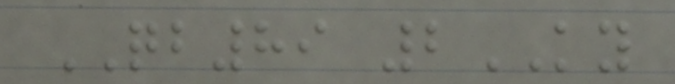QB89 2KY
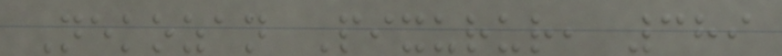Nekozan Pixurur, 389
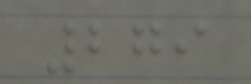279
